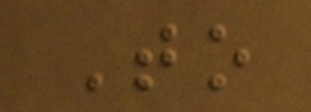To
